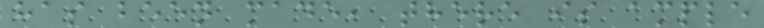has been made, there is ample
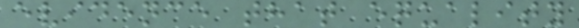evidence that equality
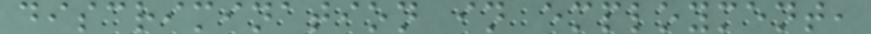discrimination in employment,
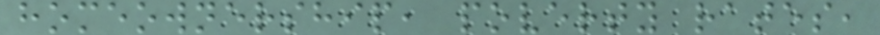homeownership, poverty rates,
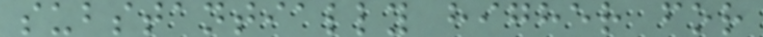substantially higher for
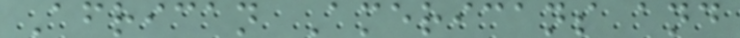African Americans and
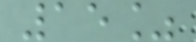15%
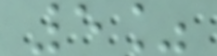5%
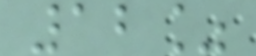12%
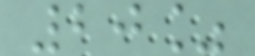20%
